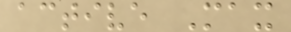active Max
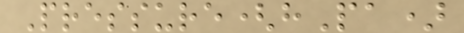Pressure(hPa)
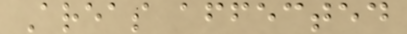Areas affected
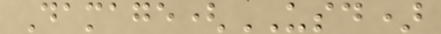Damage(USD)
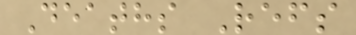Deaths Refs
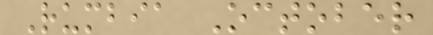Rumbia October
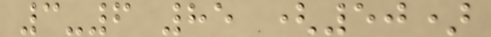3-6 85 (50)
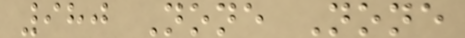980 None None
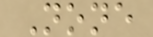None
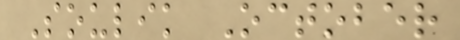Soulik October
